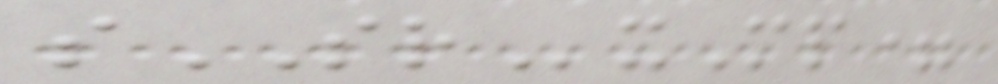sSRxMp=
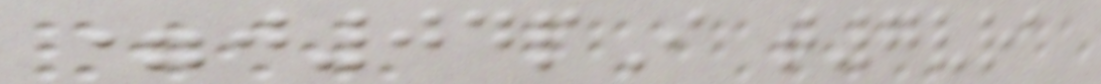=j04pI t7vra
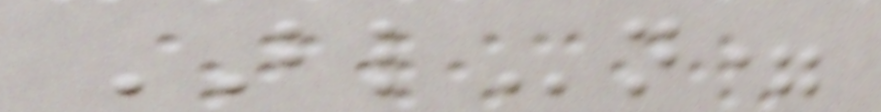BLn=
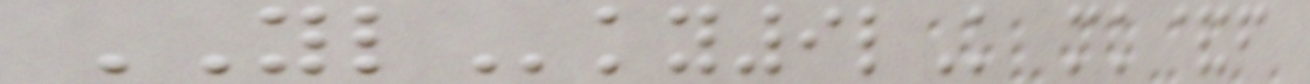YLky9lK mk&f
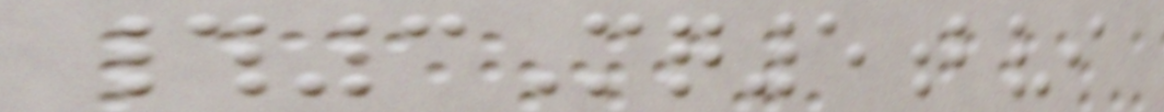#3Mq5bvi
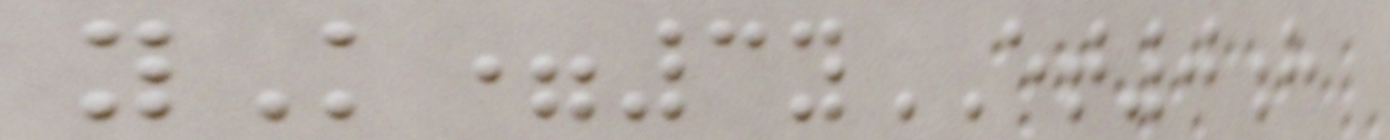yK=3yET0h
